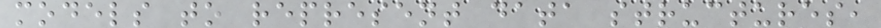models to represent data structures,
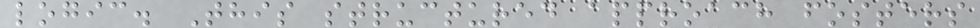logic. This structured approach fosters
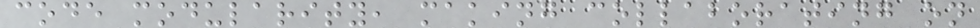code modularity, making collaborating on
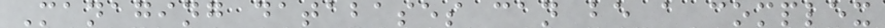Managing databases can be a complex
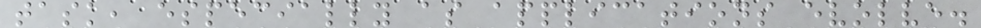task, especially as applications evolve.
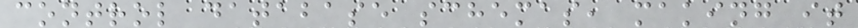control database schemas, making it
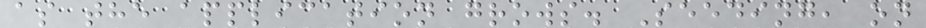as the application grows. Seeding, on
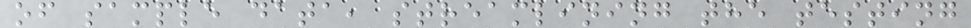of sample data, streamlining the testing
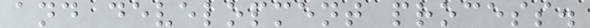and development process.
